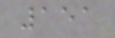151
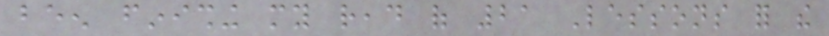been finishing my read of 21 Lessons for the
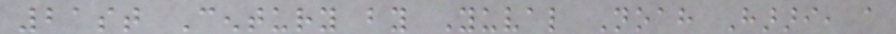21st Century by Yuval Noah Harari, a
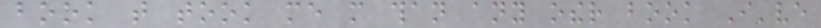book that took me more than any other book I've
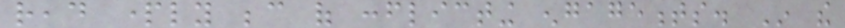read partly because of conflicting engagements. In the
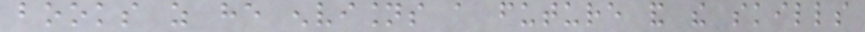books as he envisions a future and the skills
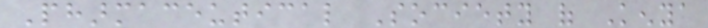Pharmaceutical Society of Kenya
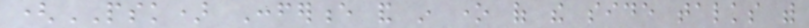(PSK) Conference and in one of the side talks with
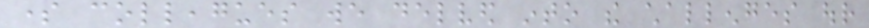some colleagues we delved into the challenges our
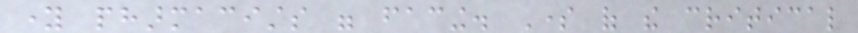young pharmacists were facing. Some of the critical
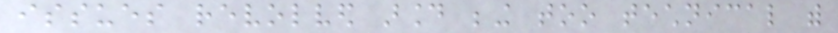issues revolved around being too technical with
